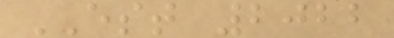EST 2022
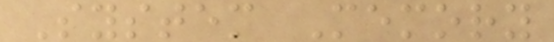System Memory
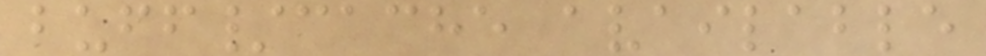buff/cache available
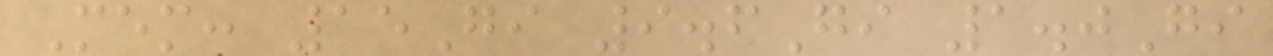Mem: 15Gi 9.6Gi 1.0Gi
